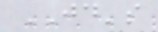JD's
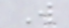W
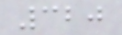320
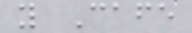y Cafe
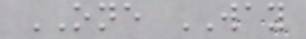ONE WAY
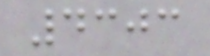4303
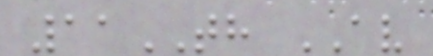11TH AV
